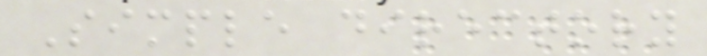Simple directory
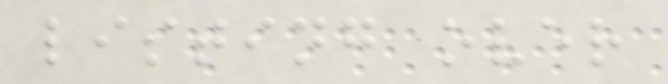listing over
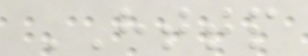HTTP
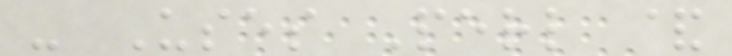- Uses Perl &
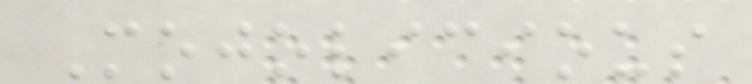Mojolicious
